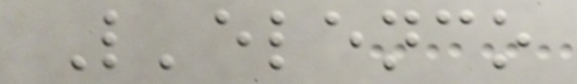L'elenco
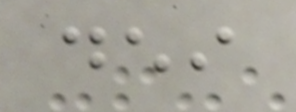dei
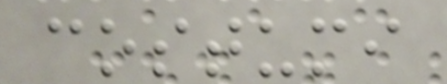costumi
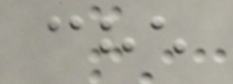che
